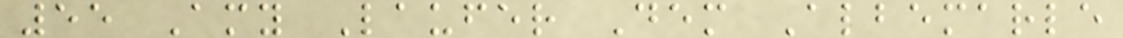55 Amy Laufer Dem Albemarle
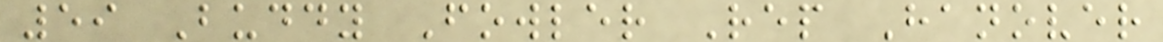59 Buddy Fowler Rep Hanover
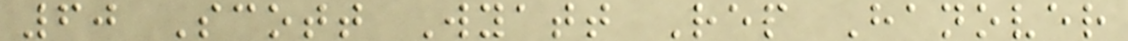60 Scott Wyatt Rep Hanover
